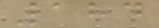184
